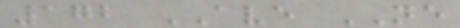172 AVE NE
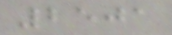2501
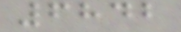6842
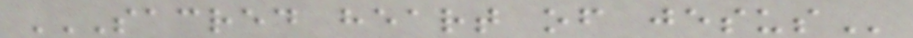SACRED HEART OF JESUS
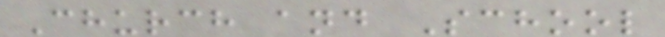Church and School
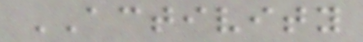ACTIVITY
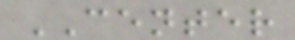CENTER
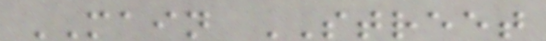MAIN STREET
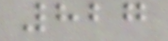827
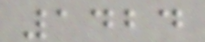1424
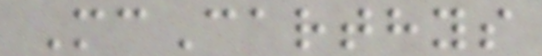McCarthys
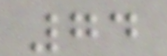74
